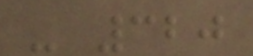- 320
